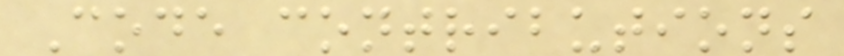Code contributions
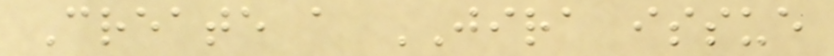Create a JIRA issue
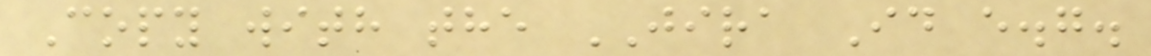Copy with the JIRA Id e.g.
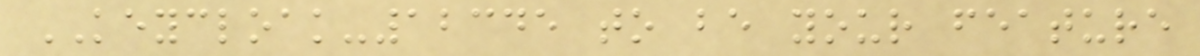KEYCLOAK-12345 to be your feature
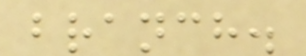branch.
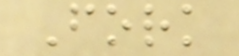Fork
